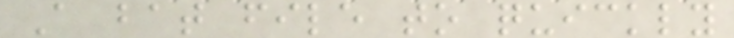A bat file to quickly
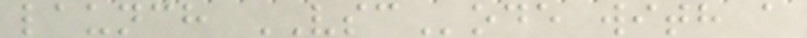launch VSCode with a
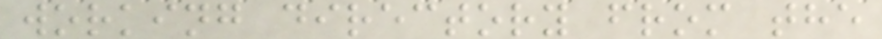working directory from the
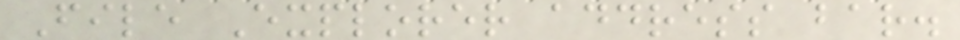File Explorer address bar.
